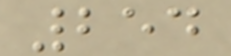254
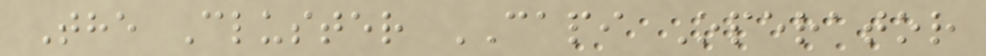The Cluster CAPI Operator
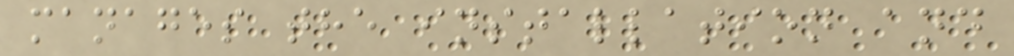manages the installation and
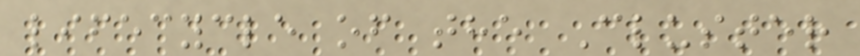lifecycle of the Cluster
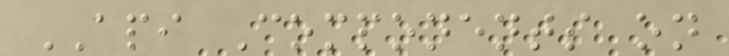API Components on
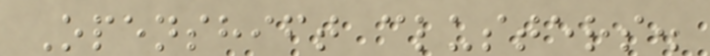Openshift clusters.
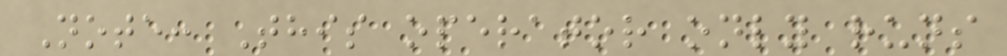Note: This operator only runs
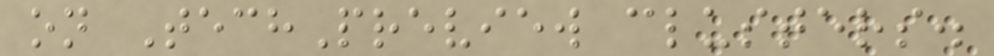on TechPreview clusters.
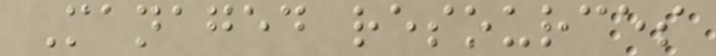Managed resources
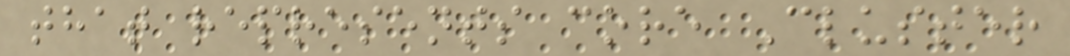that represents core Cluster
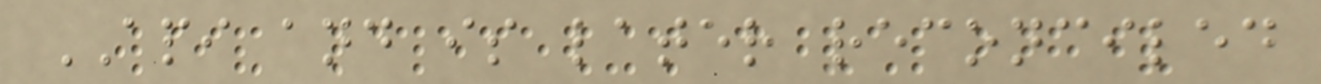API and is later reconciled
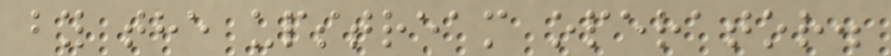by the upstream operator.
